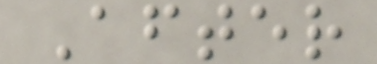After
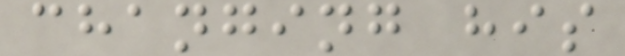changing his
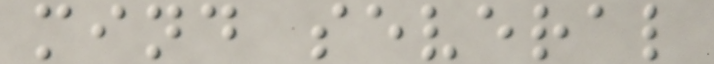mind several
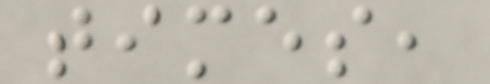times,
